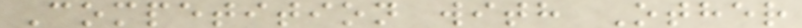Competition with Other
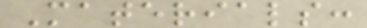Materials:
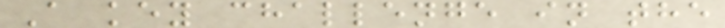A key challenge in the
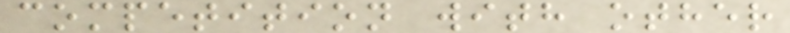competition with other
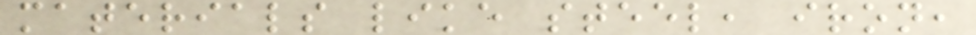materials like steel, iron,
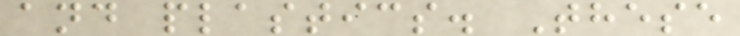and plastics. These
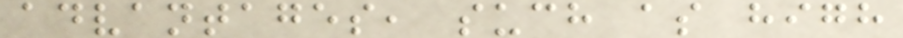advantages, such as high
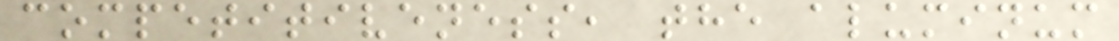competitiveness, the aluminum
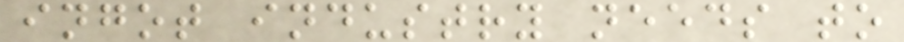ingot industry needs to
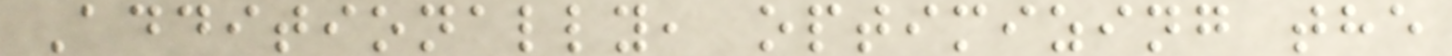Additionally, optimizing the
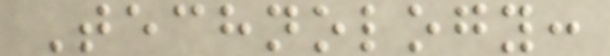Technology:
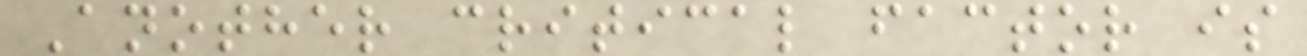Another critical factor is
